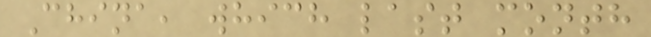China, which last month
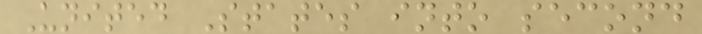United States into second
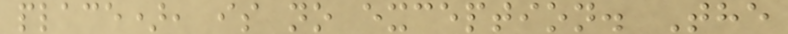place), is no exception. The
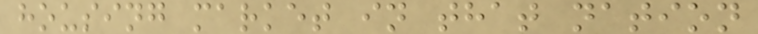housing market in that nation
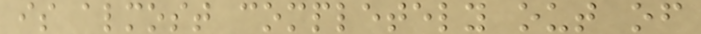is almost completely out of
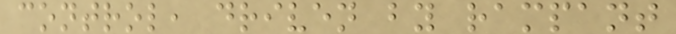control, driven by rampant
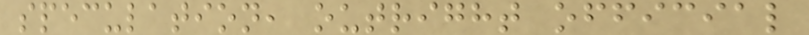speculation, outright official
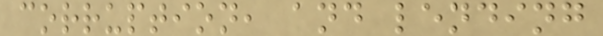corruption, and lending
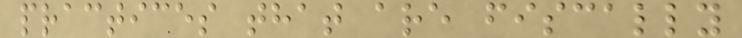practices that are fiscally
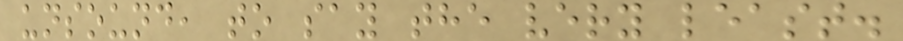unsound, to say the very least.
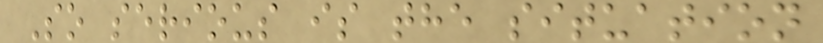So serious is the situation
